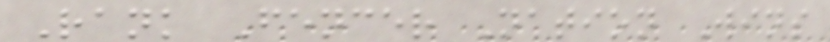Rank Fencer Nation Wins
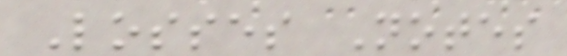Losses Notes
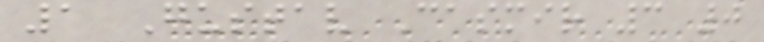1 Gustav Casmir 3 0
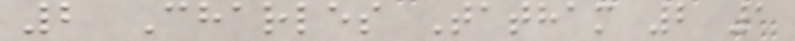2 Charles Tatham 2 1
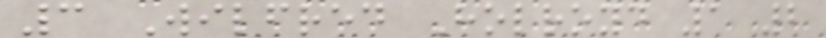3 Wilfred Holroyd 1 2
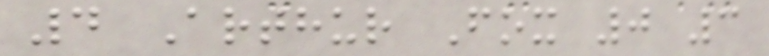4 Arthur Fox 0 3
